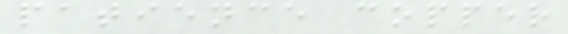patience copper
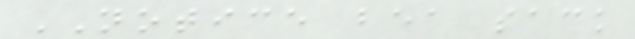NOTICE bea sack
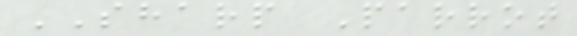SHARP Parrot
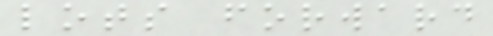lots forward
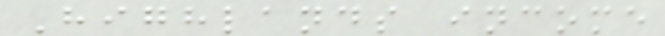Highlands income
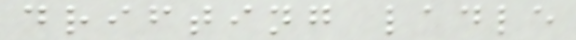drifting ladle
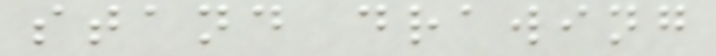stand drawing
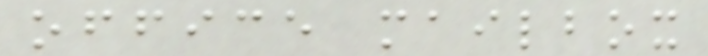office mailbox
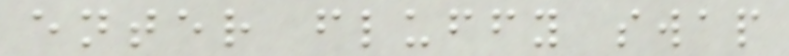enter fluffy swap
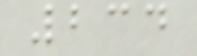234
